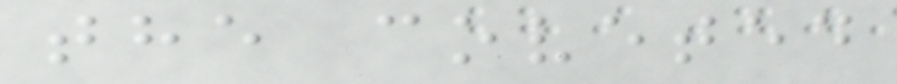the coveted
